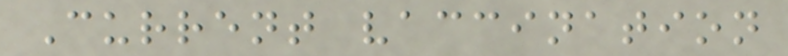Current vaccination
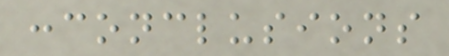:conclusions
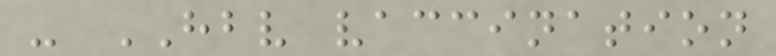- HBV vaccination
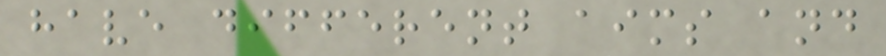have different aims and
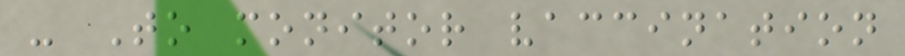- To monitor vaccination
